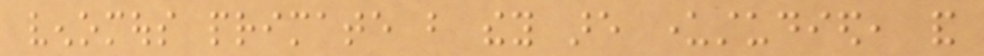venomous primate but they are understudied, and
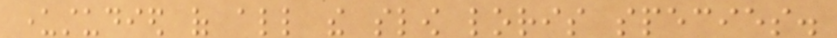understudied of all the slow loris species.
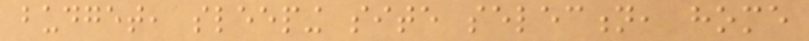budget, sleeping site selection, home
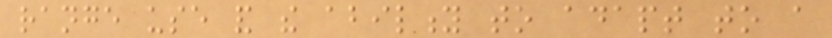range use and the ability to adapt to a
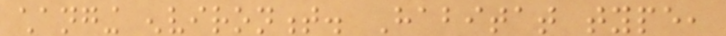changing environment. Habitat type,
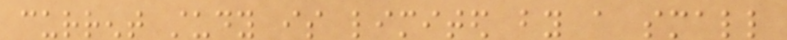current study is limited by a small
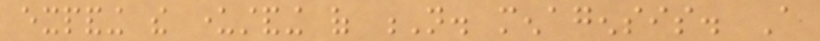expanding the understanding of N. menagensis. A
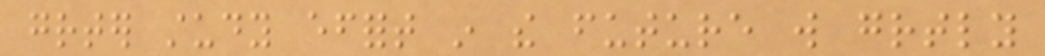greater study effort in the future will greatly
